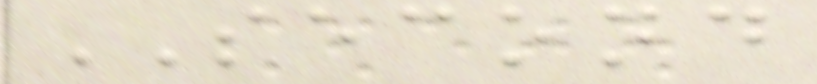SECOND
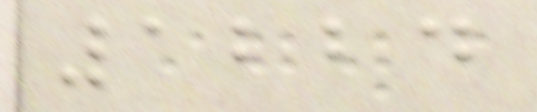1224
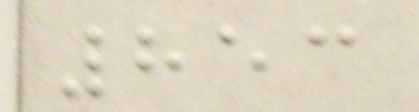853
